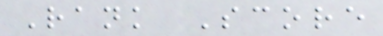Rank Score
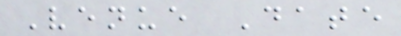Venue Date
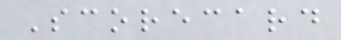Scorecard
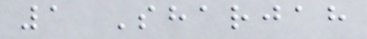1 Sharjah
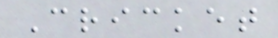Cricket
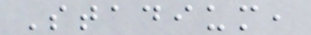Stadium,
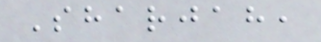Sharjah,
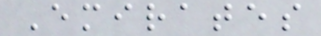Emirates
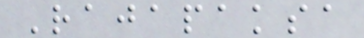Rajapaksa
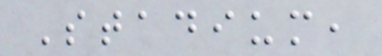Stadium,
